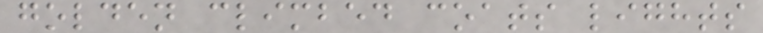golden climbed coats lights
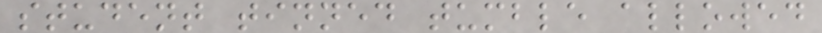student tinned tumble allowed
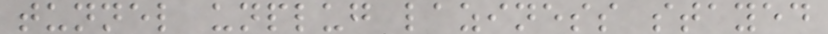tunnel unplug laziness stayed
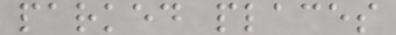parked places
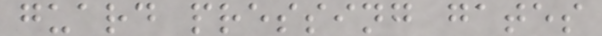guard pressing gates
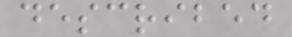described
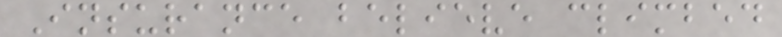Insurance believe climbed
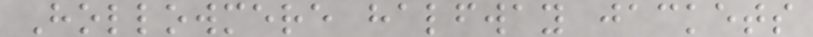Hollowmere halfway jackets
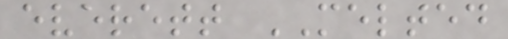everett MELTED
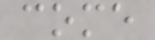come
